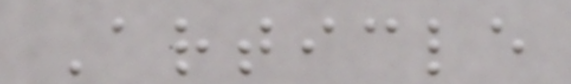Article
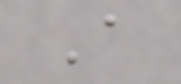A
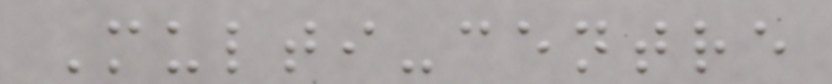Multi-centre
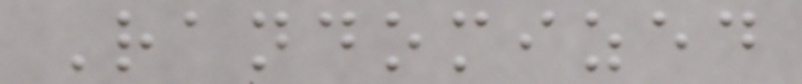Randomized
